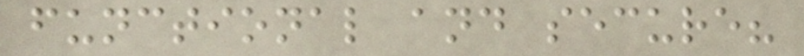functional and secure?
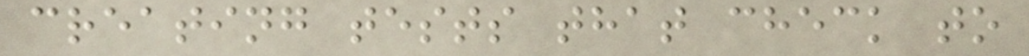creating tests that check to
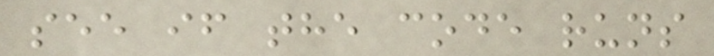see if the code runs
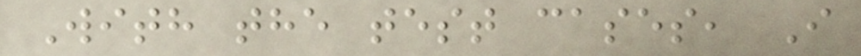With the test cases, I
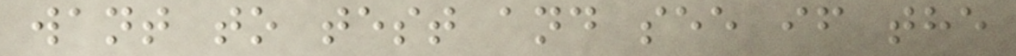want to test and see if the
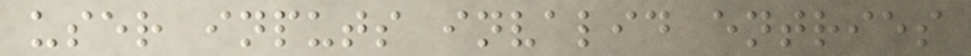user inputs invalid entries
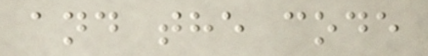and the code
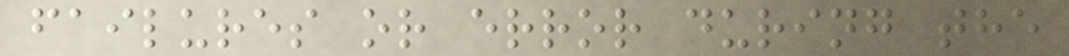failures or error during the
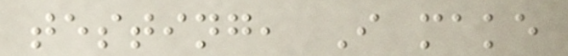testing, I make
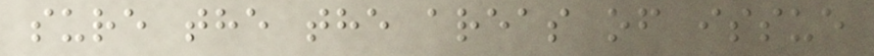sure the the areas of issue
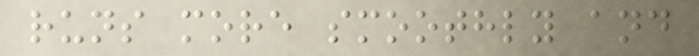runs more smoothly and
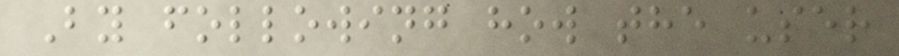By following how the user
